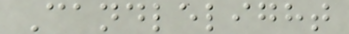Candlelight
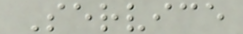Service
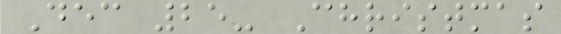Dec 25- Christmas
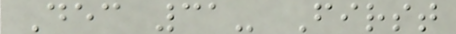Dec 31- First
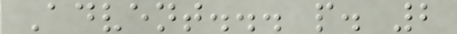Advent... p. 2
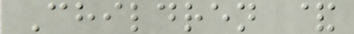Children &
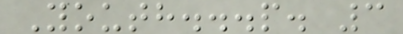Youth...p. 3
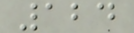124
